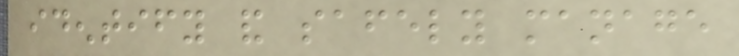identify and safely manage
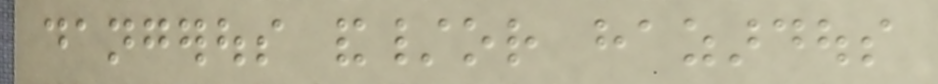dangerous and/or hazardous
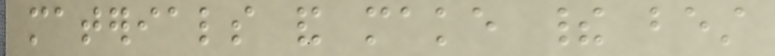materials and make their best
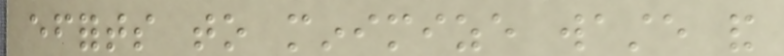efforts to minimize waste and
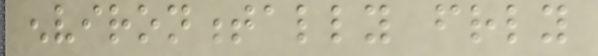environmentally friendly
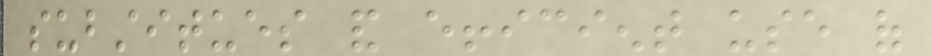substitues and efficient use of
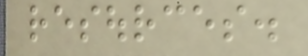resources.
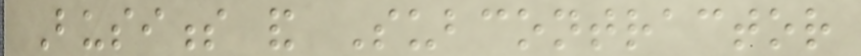Business and Subcontractor
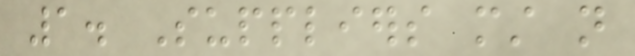1. Suppliers must not
